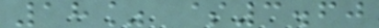18% $3.60
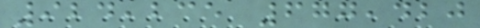924,235 677,420
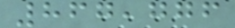867,776
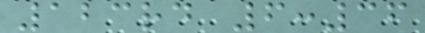123rd 6:36
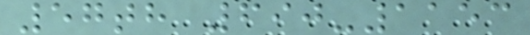57th 690-1153
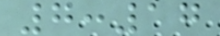7:17
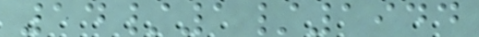14/1/1944
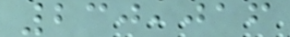230,016
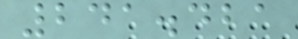241.421
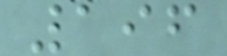196
